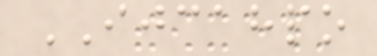IJCAHPO
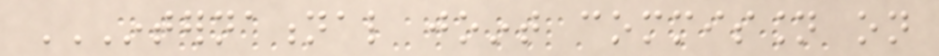INTERNATIONAL JOINT COMMISSION ON
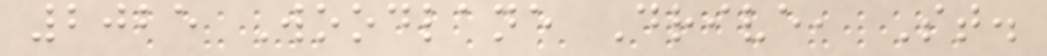2025 Woodlane Drive, St.
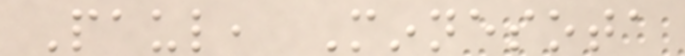Paul, Minnesota
